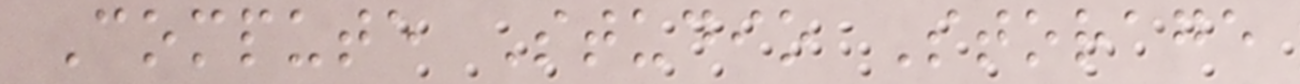Compute Studio Storage
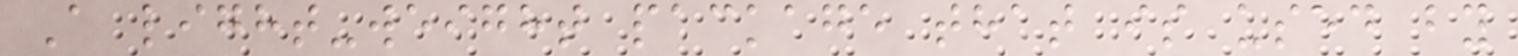A light-weight package that is used by
